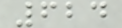624
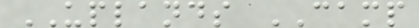UPLANDS CAMP
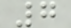7
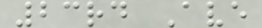23rd Ave
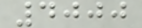4000
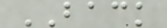BACK
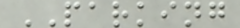PARKING
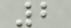2
